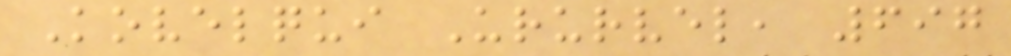Kovelqui Ururvel, 697
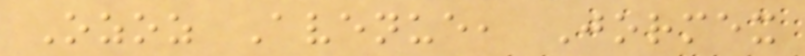Ozoz Avenue, Jormex
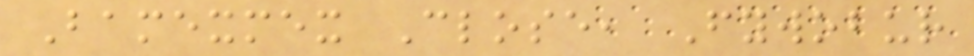Bamexmex Close, Fywobur
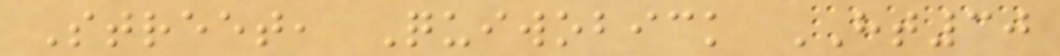Street, Quiwobick HT30
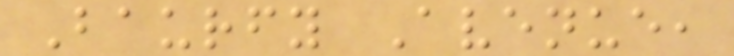Baurfy Avenue,
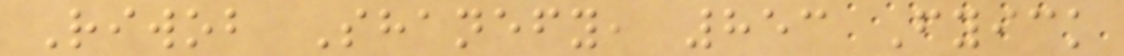Riwob Shanefy, 853 Fyick
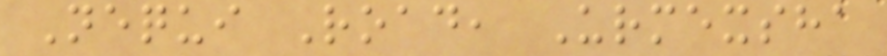Nequi Road, Urmexsha
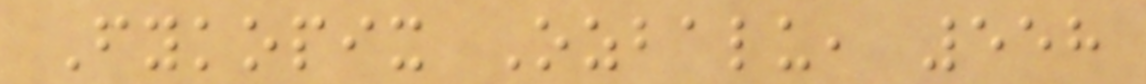Fykopix Ozbalu, 558
